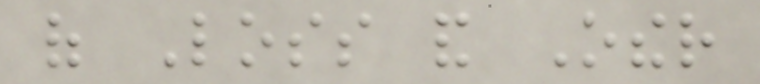of Loss and Other
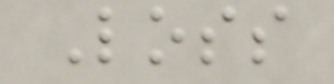Loss
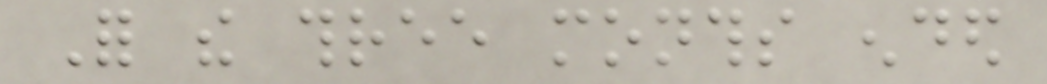For the three months ended
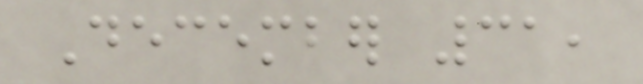December 31,
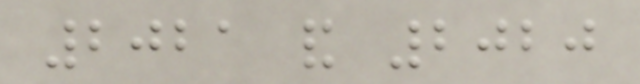2021 and 2020
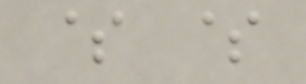$ $
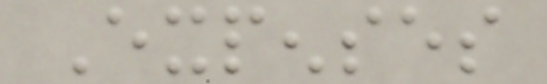Expenses
